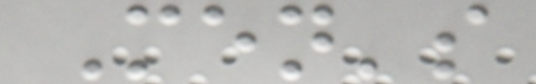Men's
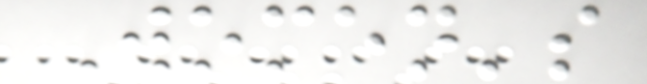Women's
